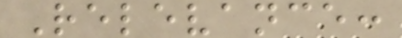Relevance:
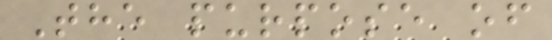The purpose of
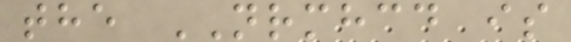the NRMHCD is
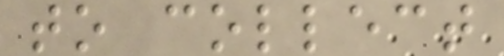to collect
